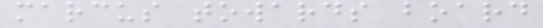marcus towards board
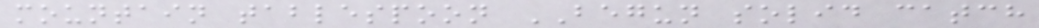mountain tablespoon BEGUN solid catch
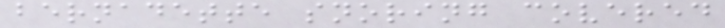bernadette snoring covered
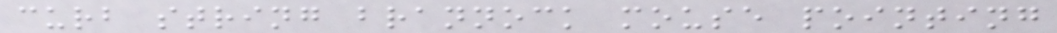curb string brannock mouse pointing
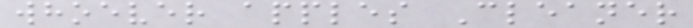whoever apples Cleaner
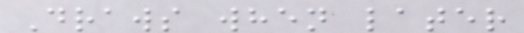Draws when later
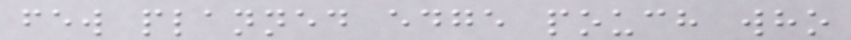few planned edge pouch who
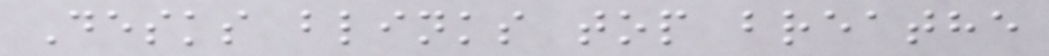Desks blinks top breathe
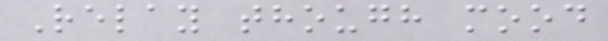Relay though mood
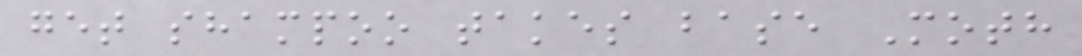get shampoo takes base Moth
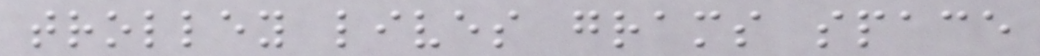trolley lives grams space
